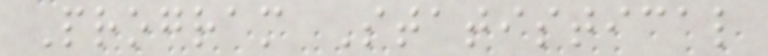Program Statistical
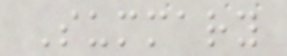Summary
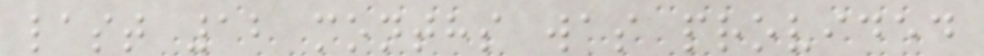last 12 months was provided
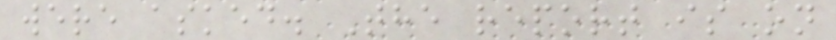were asked. The report is on
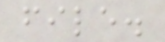file.
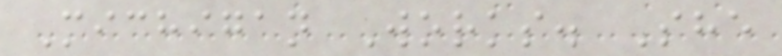Michigan Works. She
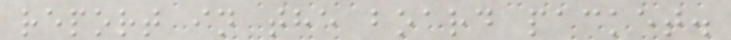report in the board packet.
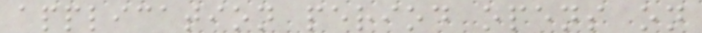application period opens on
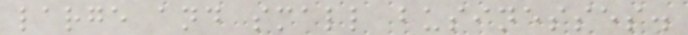large and small businesses.
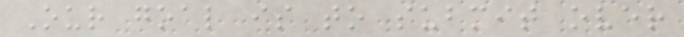Our goal is to submit over
